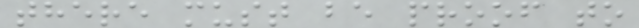there must be proof to
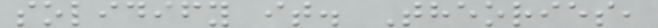solidify it. Theories,
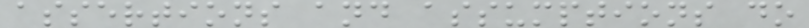assertions and assumptions do
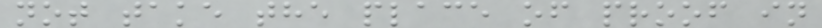not take the place of proof in
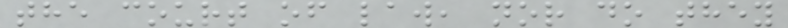the court of law, nor do they
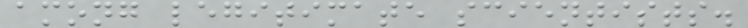among legitimate scientists.
